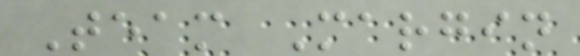Team Margin
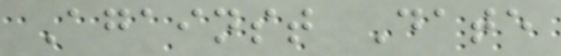Against Date
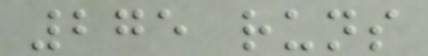275 runs
